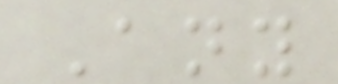Any
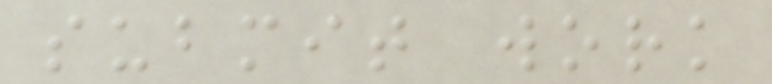submit work
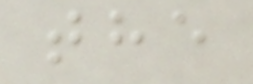the
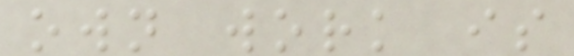own work is
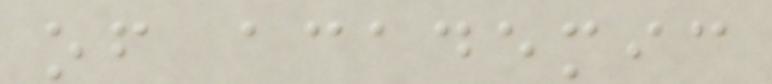of academic
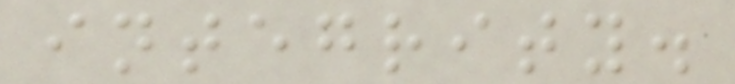integrity.
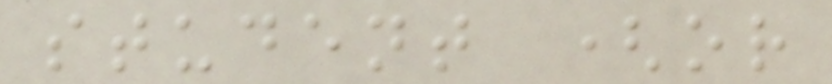student (or
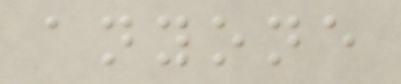anyone
